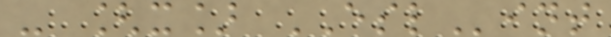- [x] ESLint
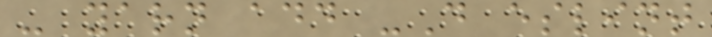- yarn add -D eslint
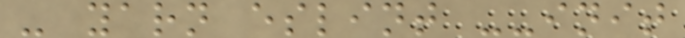- yarn eslint --init
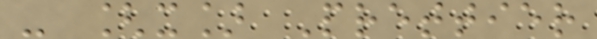- [x] Prettier
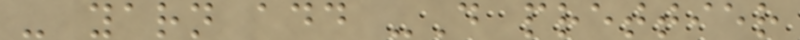- yarn add -D prettier
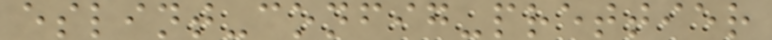eslint-config-prettier
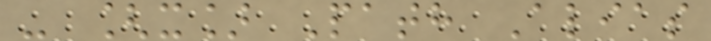- [x] Path Alias
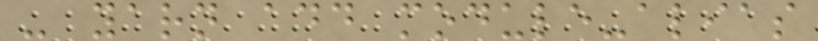- yarn add module-alias
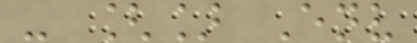- [] Env
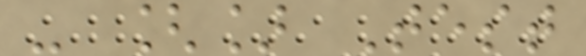- [] Test
